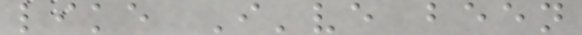like I've been
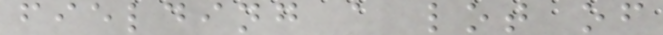fielding a lot of
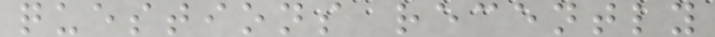questions recently
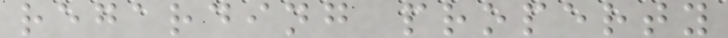regarding property
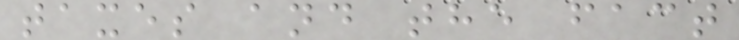taxes and the fact
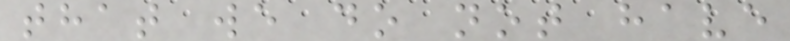that we do not have
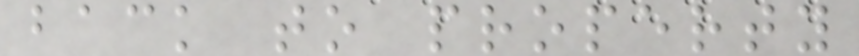back to property
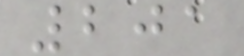201
